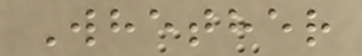Whether
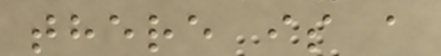there is a
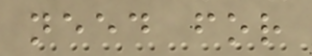need for
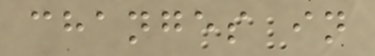changes in
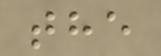the
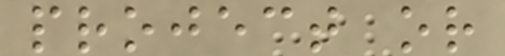project or
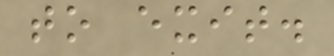to exit.
